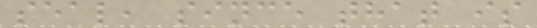seal, since that is
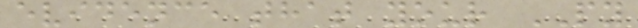evidence that your PY
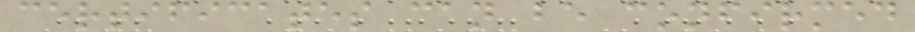certificates can be confirmed
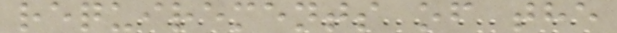requirements of the
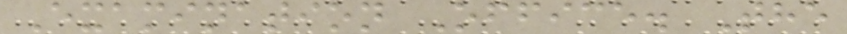Examination Office. The
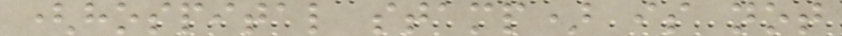(hospital stamp) is not
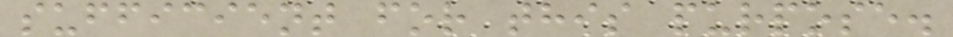sufficient for this purpose.
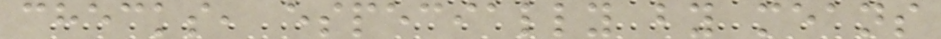checks, especially by means
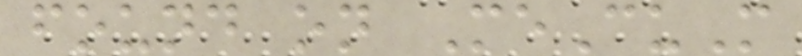found on MeCuM
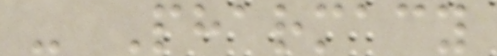- Pharmacy
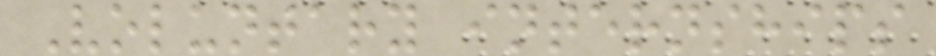Voluntary internships
